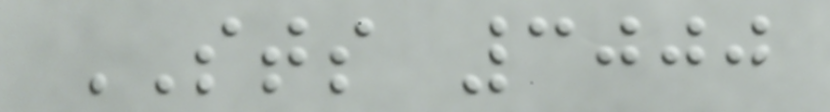STS 3000
